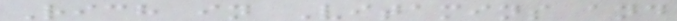Rich in Vitamins and
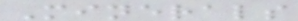Minerals
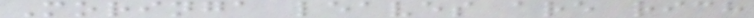Moringa leaves are rich
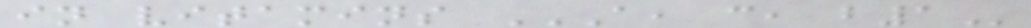in vitamins A, C, B1
